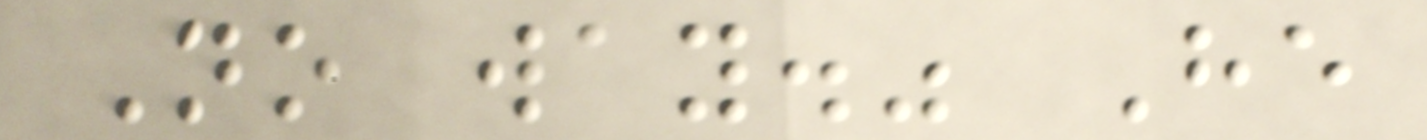No way." He
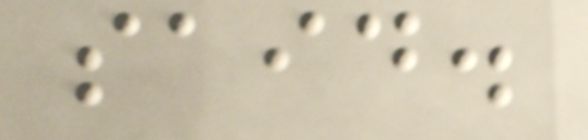said.
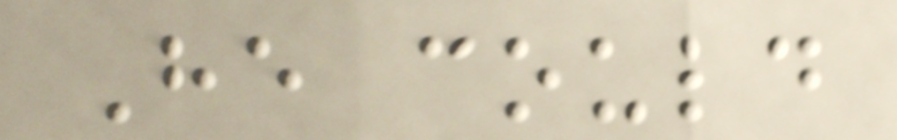He could
